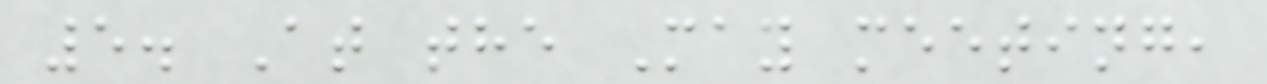5. At the May meeting,
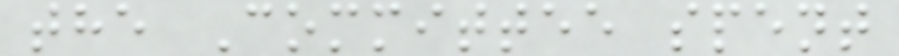the Committee spent
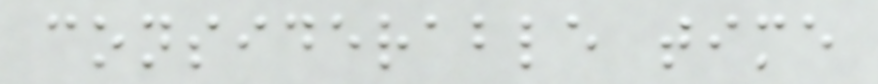considerable time
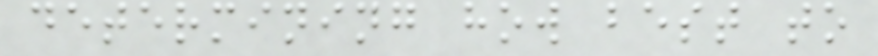determining how best to
